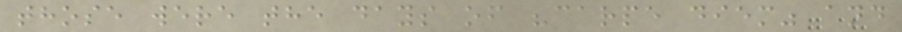those were the days of "carpe diem" and
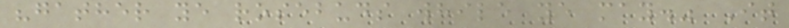"gather ye rosebuds while ye may." It
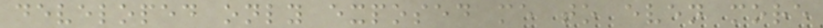developed only exposed me to even more
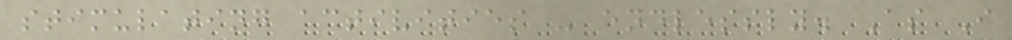stimulating activities - endlessly. As I
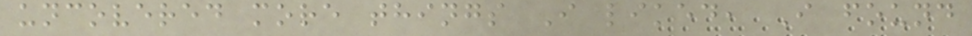uncovered more things I liked, I found
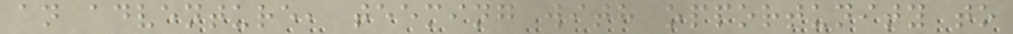an adventure, teeming with opportunity to
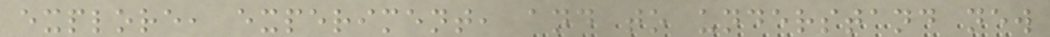explore, experiment, and to understand new
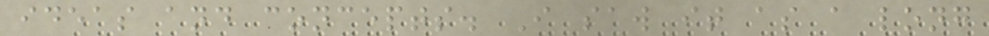ideas and concepts. I saw it as a long
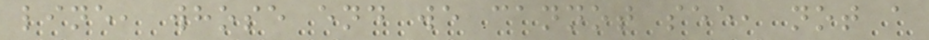line, whose end we cannot see, not a
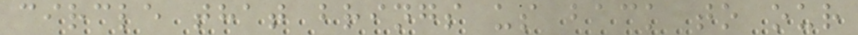circle that brings us back to our
